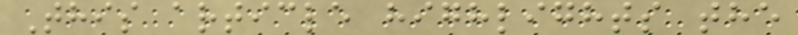This article highlights the
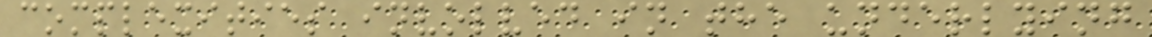complexities involved in the underlying
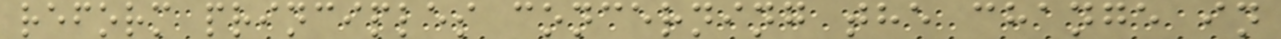reform principles concerning the change in
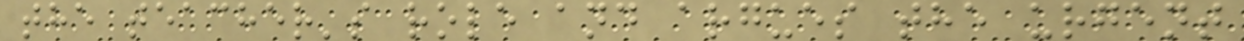the teacher's role and argues the urgent
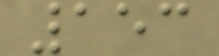153
